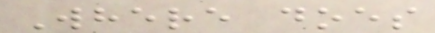Where does
